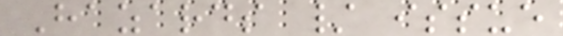Hazards / issue
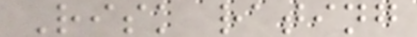Risk rating
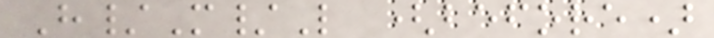H/M/L (before)
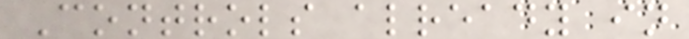Controls already in
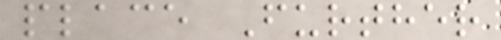place Further
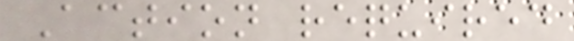Action required
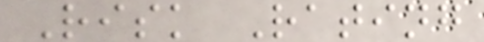Risk Rating
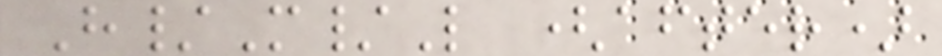H/M/L (after)
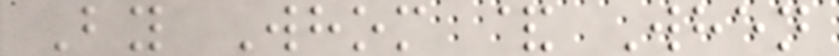By Whom & When
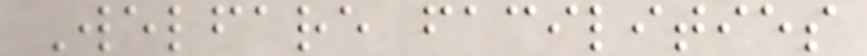Welfare facilities
